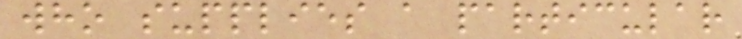who supplies a particular
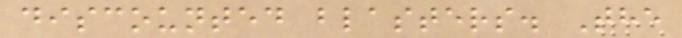discounted blasters. The
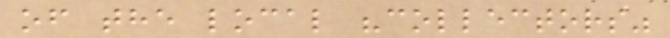of the local "collectors"
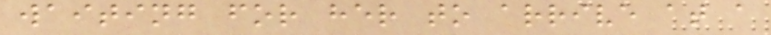waiting for her to arrive at a
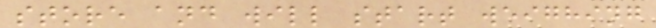store and will start weighing
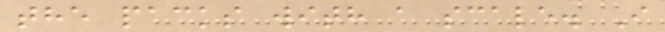the packs with a scale. I
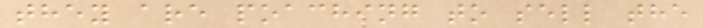they are poaching to sell the
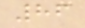86
